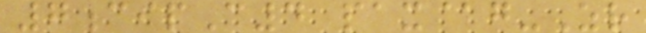7cipC4 pax@g-Zr
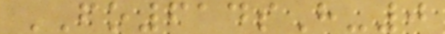FO614sH-0
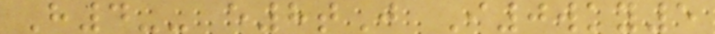H4-- e8tJ I0wky5
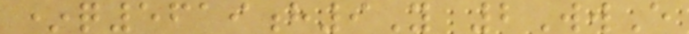*q5619h9Y 2WwE
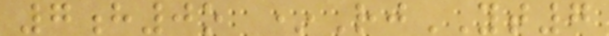7h0o *RjYT7
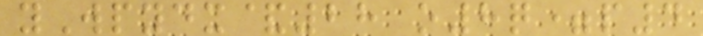yWpydx&28 o8q=p4
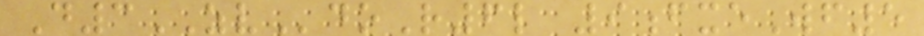D3ZVdoR6l 9fxeWf5
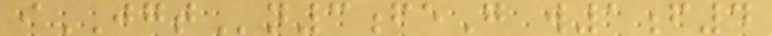iJGTn3feG w1f4
